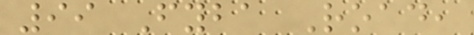99 Fyba Road,
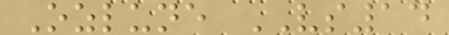Ozlune VS14
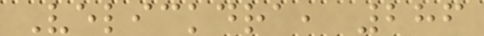Velickdra, 286
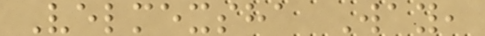Velmexsha Way,
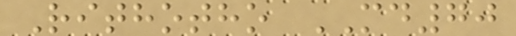Rithotho MD70
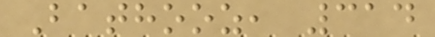Bathooz, 314
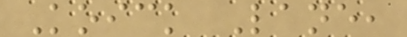Koick Lane,
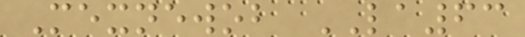Mexnewob LA63
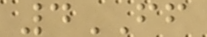4FF
